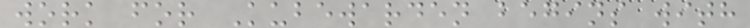work for Kubewarden begins with
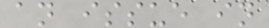an issue in
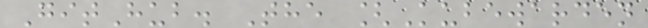GitHub. The [Kubewarden
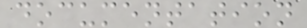documentation
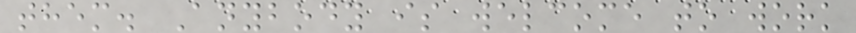them. Anybody is welcome to work
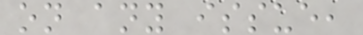on any issue,
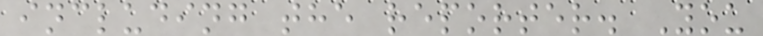including the reporter. You
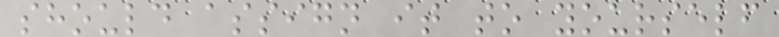should assign it to yourself
